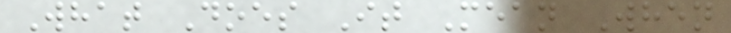What Does It Mean When
